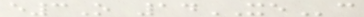e3O 14XEc
